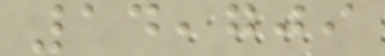14,709
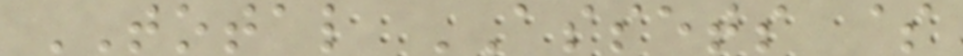TOTAL ASSETS $
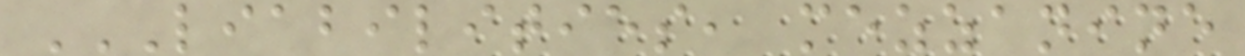LIABILITIES, MEZZANINE
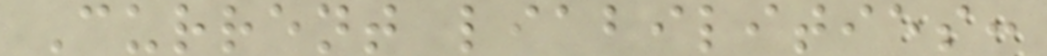Current liabilities:
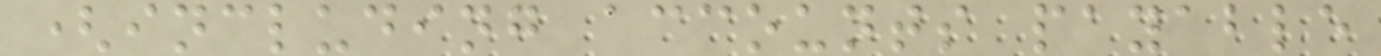(including accounts payable
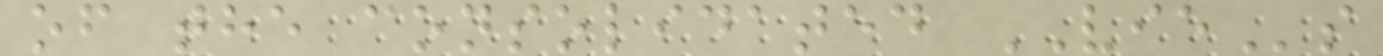of the consolidated VIEs
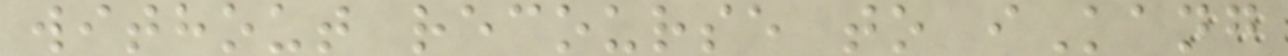without recourse to iKang
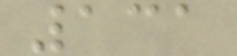131
